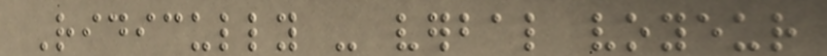Ridicully - verbal voyeur
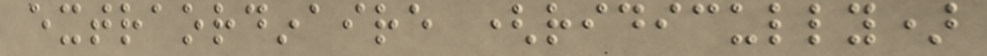extraordinaire (ridicully)
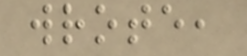wrote,
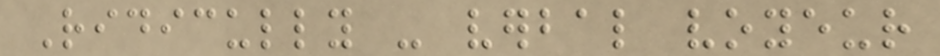Ridicully - verbal voyeur
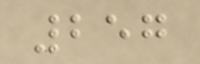257
